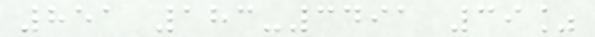851 183-3491 39%
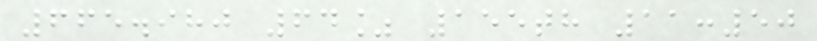665.980 64% 155th 11:50
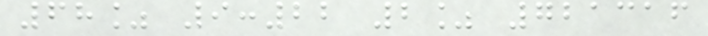68% 9:22 2% 721316
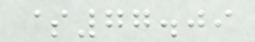$77.09
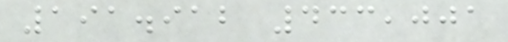191.912 433,001
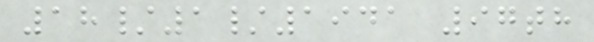18/1/1941 97th
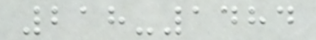218-1484
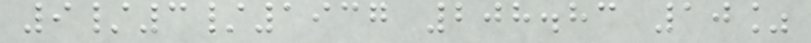9/3/1937 208.83 10%
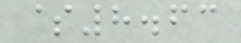$8.63
